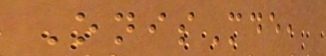OnisMde,
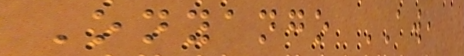Onyango AW,
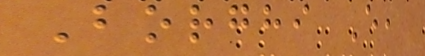Borghi E,
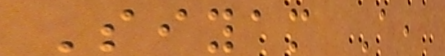Siyam A,
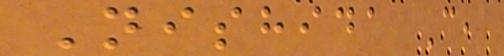Nishida C,
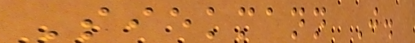Siekmann J.
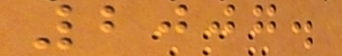2007.
